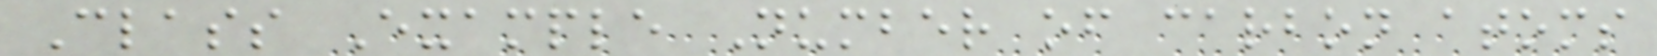Class Example Number of carbon atoms
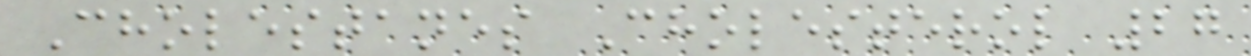Cholestanes Cholesterol 27
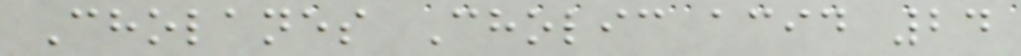Cholanes Cholic acid 24
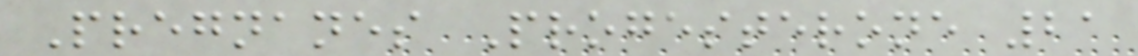Pregnanes Progesterone 21
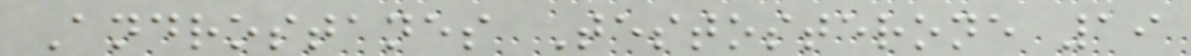Androstanes Testosterone 19
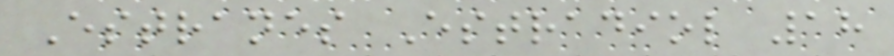Estranes Estradiol 18
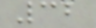32
